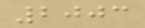2003
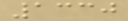1330
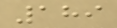189
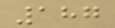187
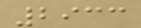2933
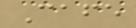Cafe
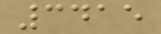3415
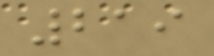219
